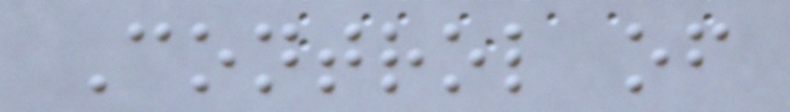Control of
